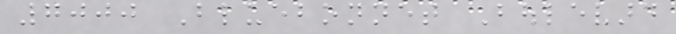7000 Bluebonnet Boulevard
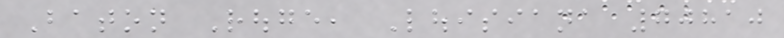Baton Rouge, Louisiana 70810
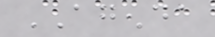AGENDA
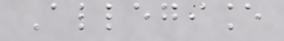Allegiance
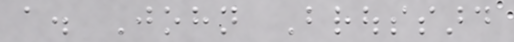a. John Broussard
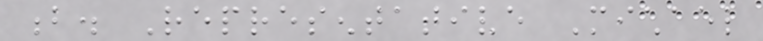b. Representative Michael
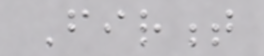Firment
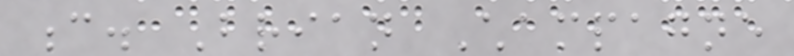c. Brian Champagne
